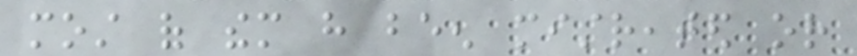most of them have been mistreated or
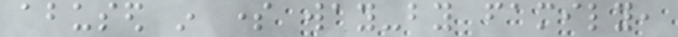abused in some way-by family,
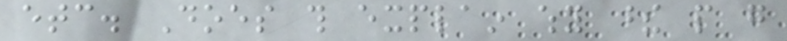etc. Does this explain why these people go
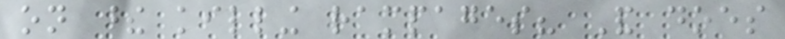on these killing rampages? And does
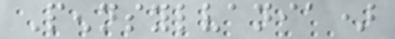Pennsylvania)
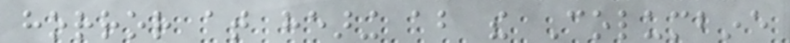horror at hearing about the Columbine
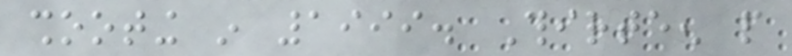shooting in 1999. Thirteen people
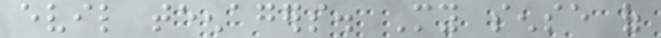evil teenagers. My sense of
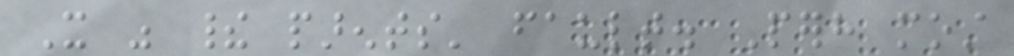It was their parents' fault. Perhaps most
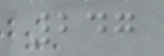247
